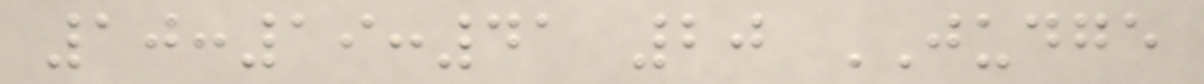10:19:41 20 JUDGE
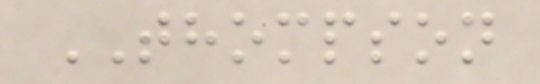THOMPSON
